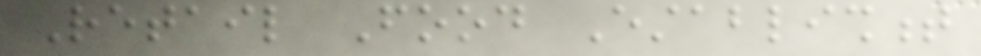Retail Food Establishment
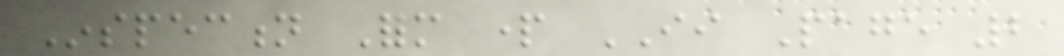Inspection Form part II Page 2
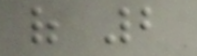of 2
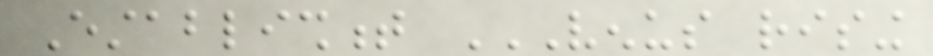Establishment VENUS RISING
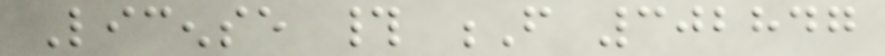License # F 302847
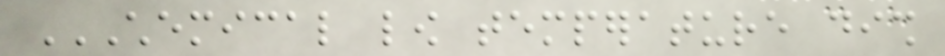CHEMICAL LOW TEMPERATURE DISH
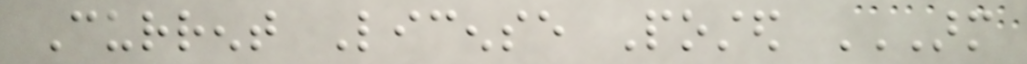Current License Posted ARM
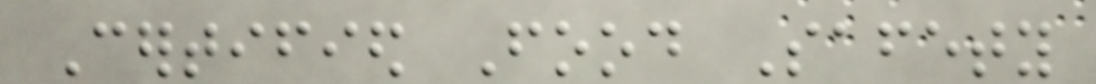Certified Food Safety
